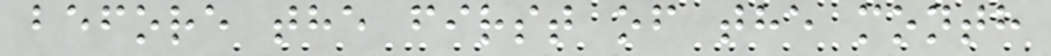before the first of the month
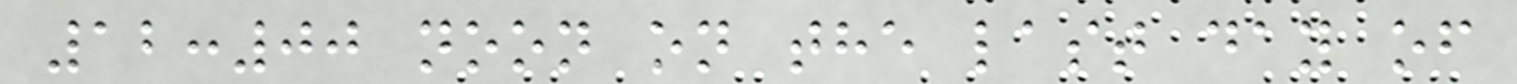12:00 noon on the last day of
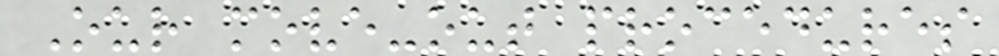Our move-out procedures
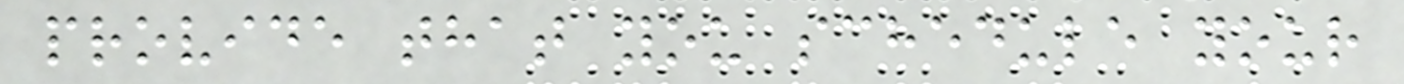provide that you schedule your
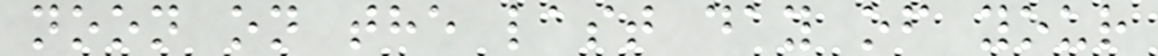noon on the last day of your
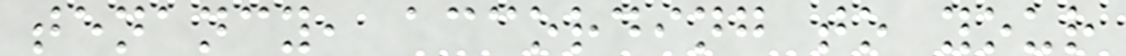tenancy, according to your
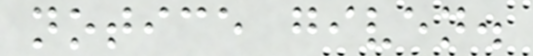notice given.
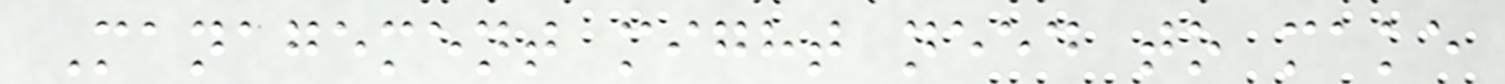Management might need to make
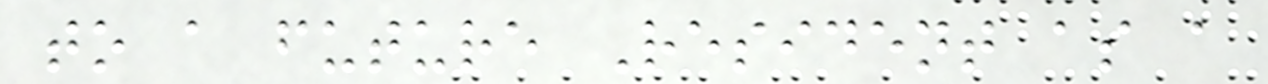to a future Resident as a
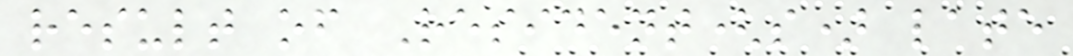result of Resident(s) late
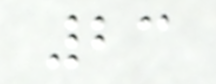23
